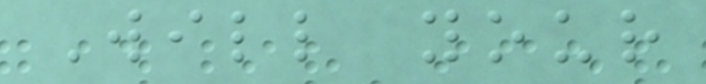Will your
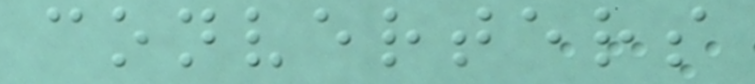converters
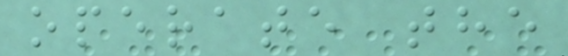operate the
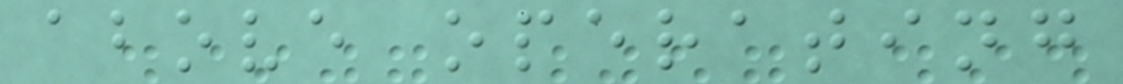above operating
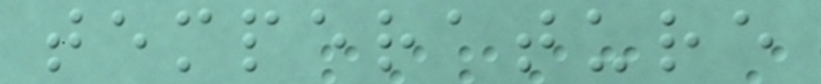temperature
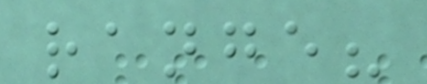range?
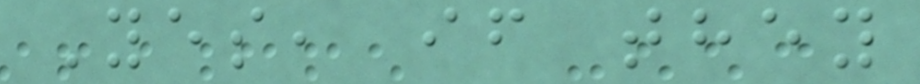Yes, if they
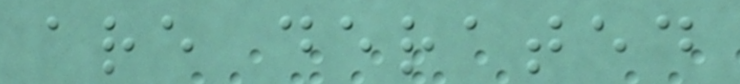are derated
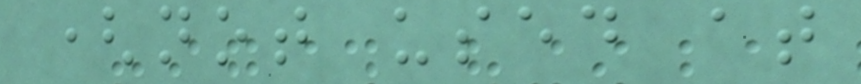(not used at
